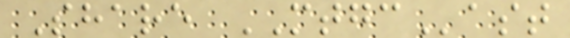Share MTGCast
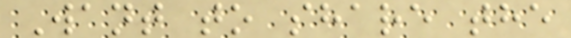Want to share the
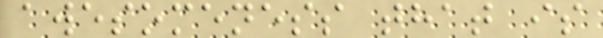awesomeness that is
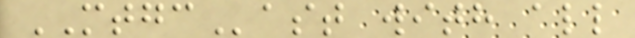MTGCast with all
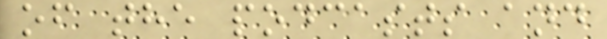of the podcasts and
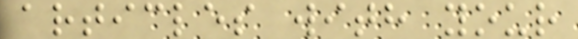articles with your
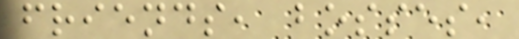friends, bosses,
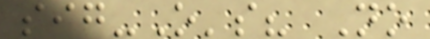sig-O's? No
